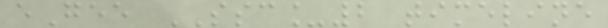eGee SSC_2 timeline
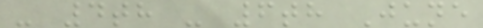- 4th - 6th June
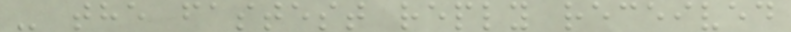- the fastest reply received
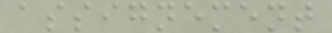assignement
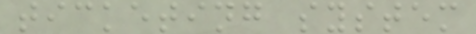ticketing system
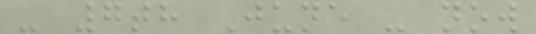- 7th June - now
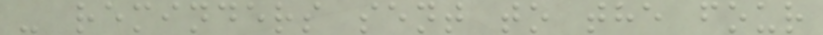- reminders sent to the four
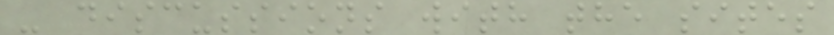- discussions with the sites
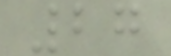27
